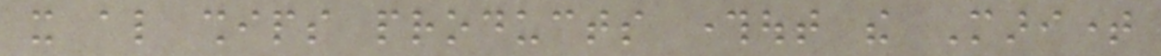it also ships products throughout the Maritime
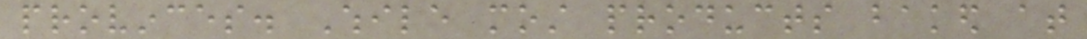provinces. While most products baked at
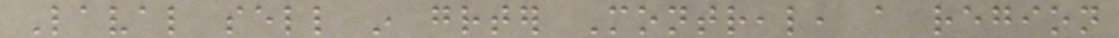Laval sell in greater Montreal, a region
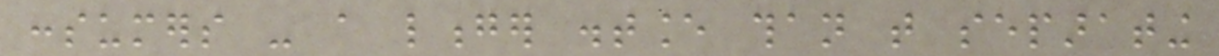consumers - a longer distance than that separating
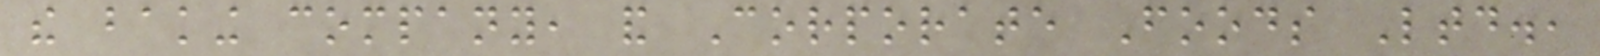the baking company, and Corporate Foods Ltd.,
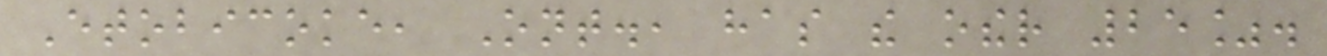Etobicoke, Ont., has the other 25%.
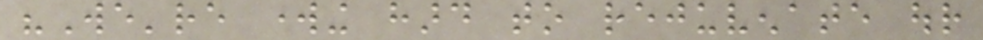"We're working hard to rejuvenate our
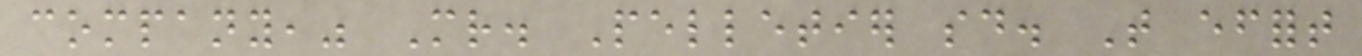company," Mr. Pelletier said. That effort
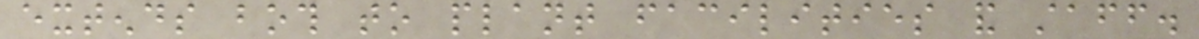extends both to plant facilities and staff.
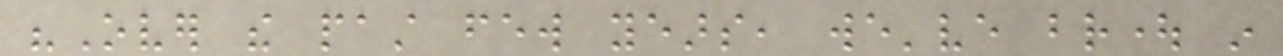"Over the past few years, we've brought in
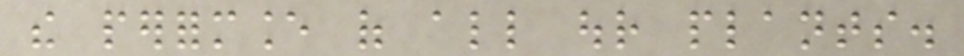the performance of all our plants.
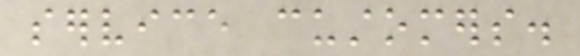service customers.
